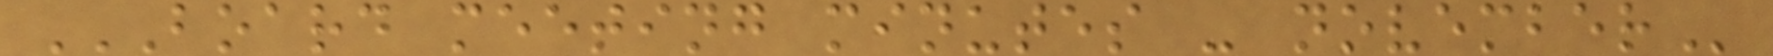BOARD MEETING MINUTES - NOVEMBER
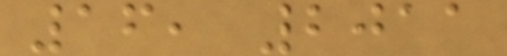16, 2011
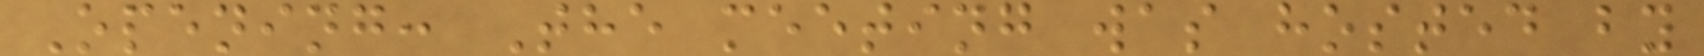Opening: The meeting was hosted by
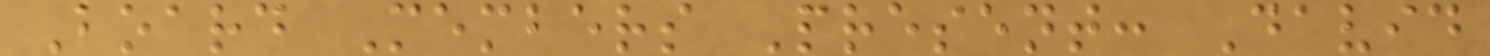Board Members Present: David
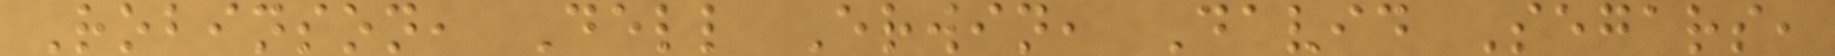Robinson, Dell Erwin, David Segars,
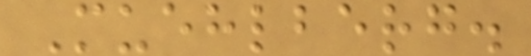Muehlberg.
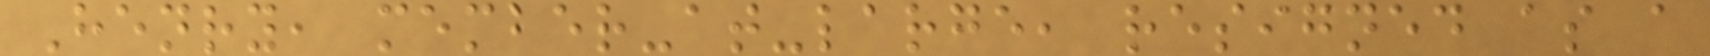Henry, member-at-large, resigned as a
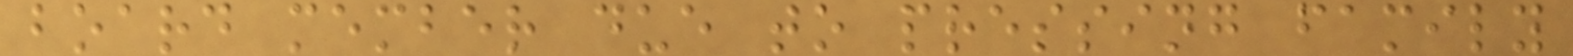board member due to pressing family
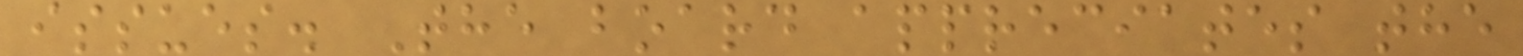issues. The board appreciates the
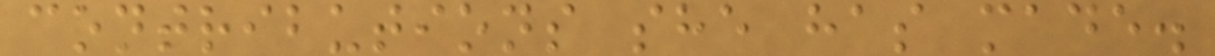contributions she has made.
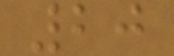20
